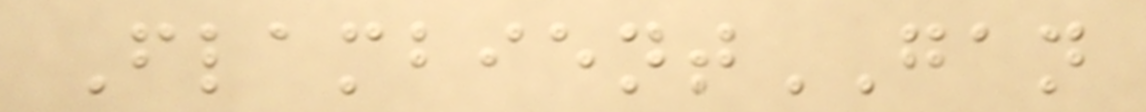FlambientGAN
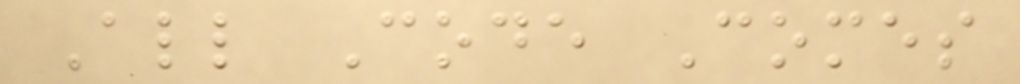All Code Comes
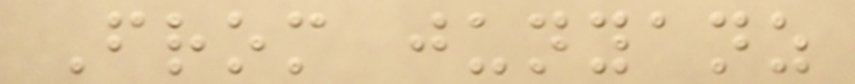From junyanz
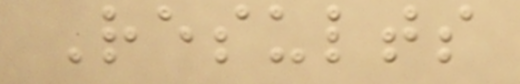Results
